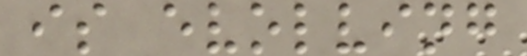is evolving
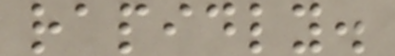rapidly.
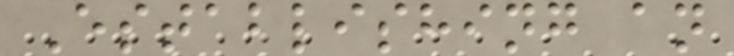Establishing an
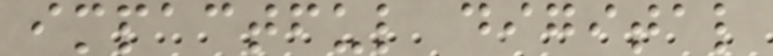impactful digital
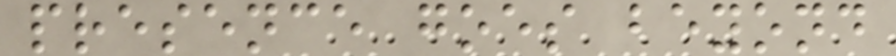presence goes beyond
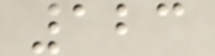123
